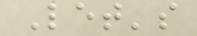Let's
